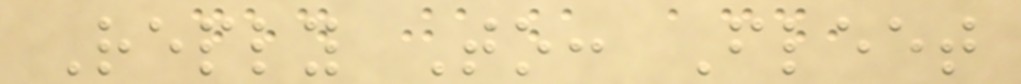Reply To: Fleet
